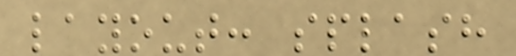layout: splash
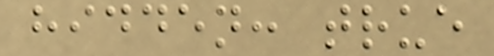hidden: true
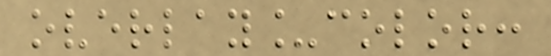overlay_color:
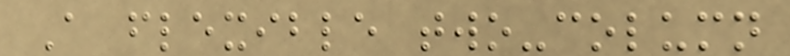A flexible two-column
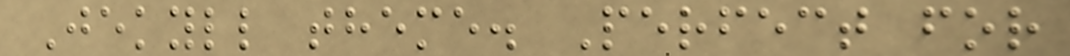Jekyll theme. Perfect for
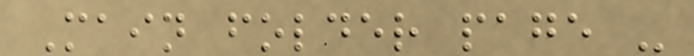Main folder page -
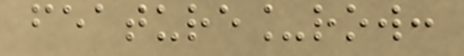feature_row:
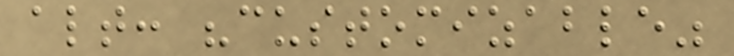alt: "customizable"
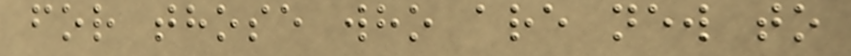for those who are new to
